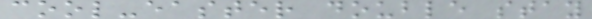cool-easter double stay
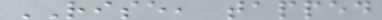RISE, tapped
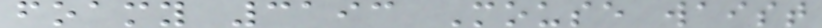foamy 3193 Mouse waist
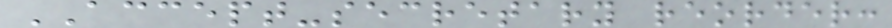ACCEPT-secretary reorder:
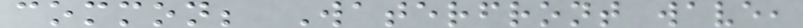common; Waterfront wave,
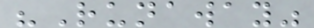"Runaway"
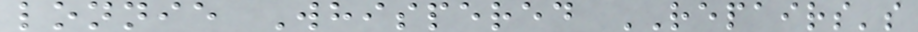lonnie Whispered REPAIRS's
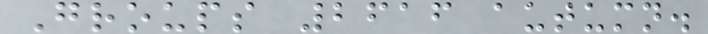Groups 2616 autumn.
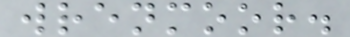wrenmoor.
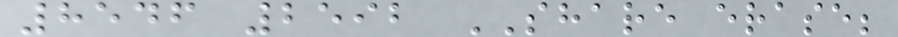8546 2592 SHARE erase;
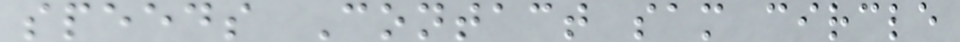speeds Contact sam circle
